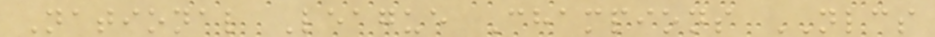National League Champions NLCS
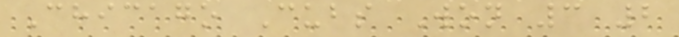Chicago Cubs Won 3 2
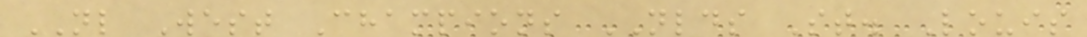NL West Champions NLDS St. Louis
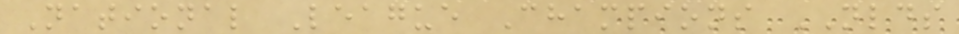National League Champions NLDS
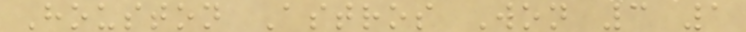Houston Astros Won 3 1
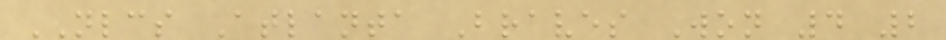NLCS Atlanta Braves Won 4 2
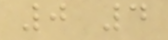0 4
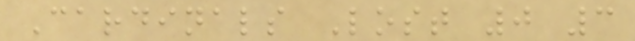Cardinals Lost 0 3
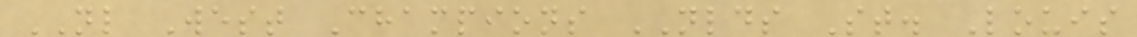NL West Champions NLDS St. Louis
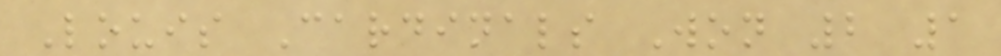Louis Cardinals Won 2 1
